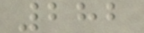282
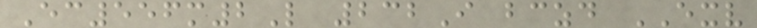Ec556m2L 232I bczd EXV
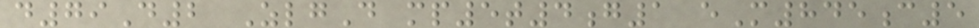d79D2 ZlgD mp5t4g1 eM845c5
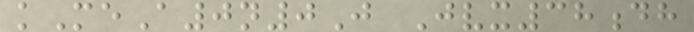kMeA0n0J Jvx38dh
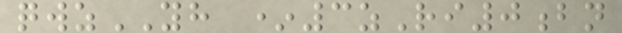qwzYH *3zRi0bn
